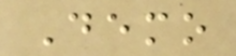Demo
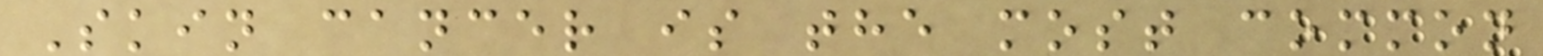Skin cancer is the most common
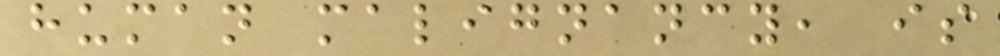human malignancy, is
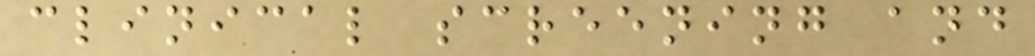clinical screening and
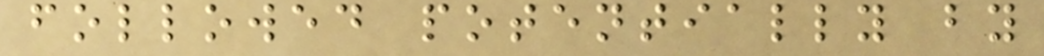followed potentially by
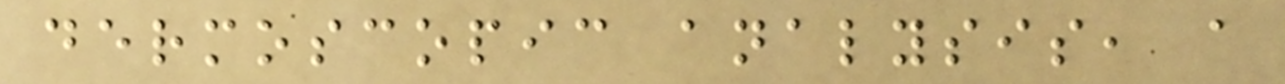dermoscopic analysis, a
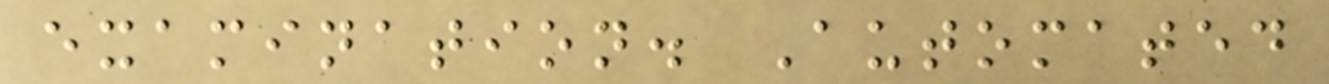examination. Automated
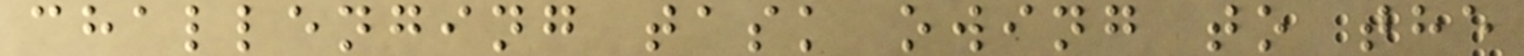challenging task owing to the
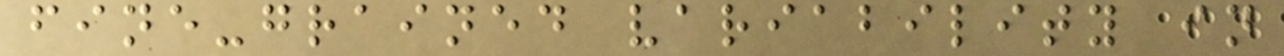fine-grained variability in
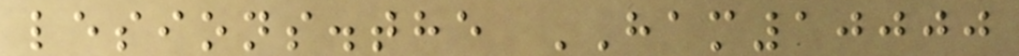lesions.the HAM10000
